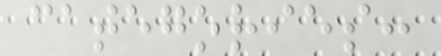categories:
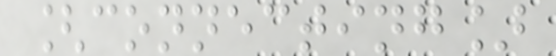[connecting]
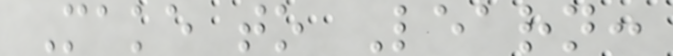Make to Learn:
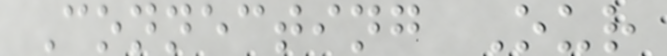Connecting Our
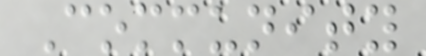Community
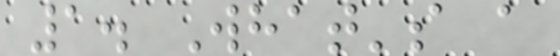1. What's a
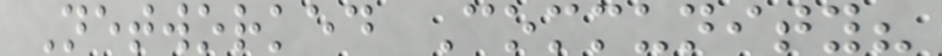Networked Community?
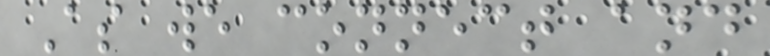As we connect and
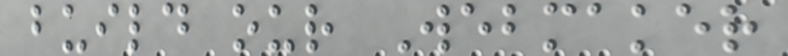build our Webmaker
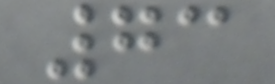73
